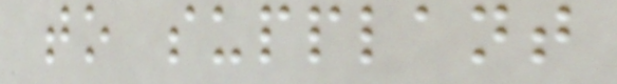to supplant
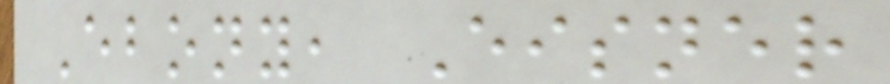Ebony, Eisner
